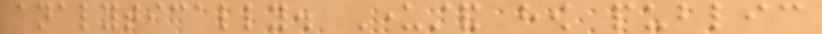analytically. Understand how public
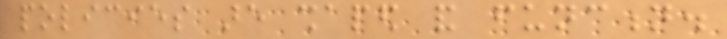policies are shaped and function.
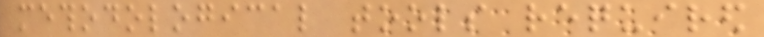methodological tools required
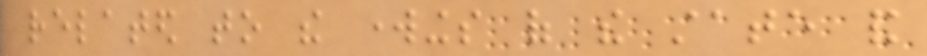related to the workings of the state and
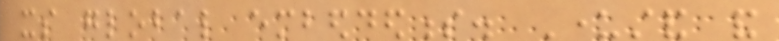its global embeddedness. Understand and
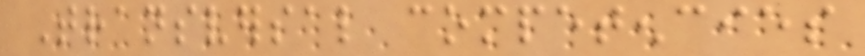Transversal competencies
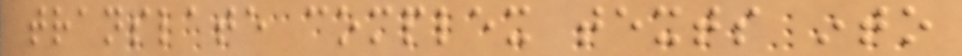translate complex texts into
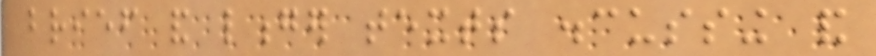brief and longer texts discussing and
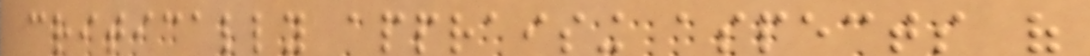critically appraising aspects of
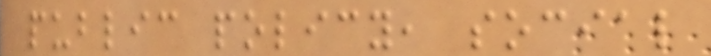public policy, social
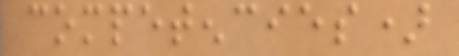competencies)
